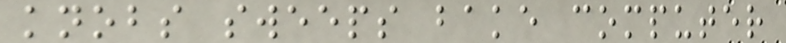knobs sweeps bake computer
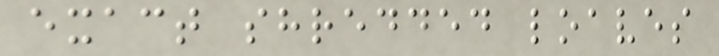exact shredded loaves
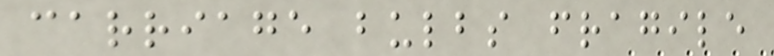carriage bulbs fragile
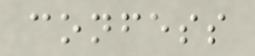confess
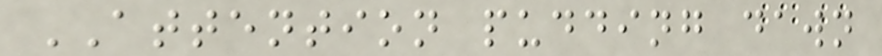ATTENTION pudding dawn
